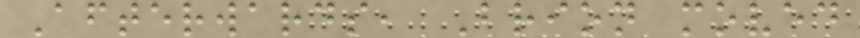Afterwards, Brion moved
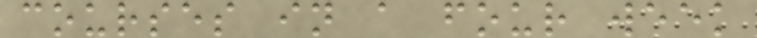courses in a four week
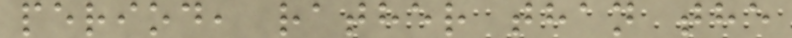period, rather than the
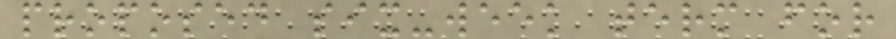proposed six-week term for
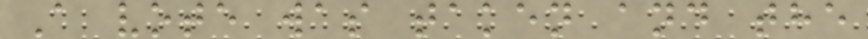A vote was taken and the
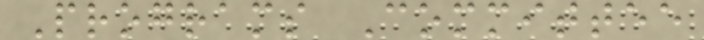Programs Committee
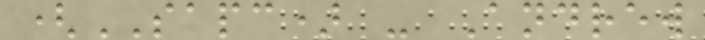(SAPC) - Andrew
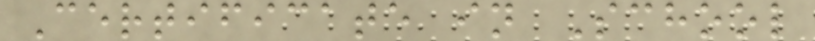Certificate in School
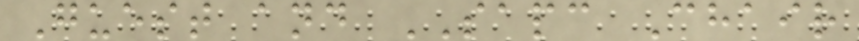Guest and SAPC Chair
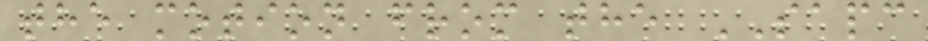the motion from the SAPC
